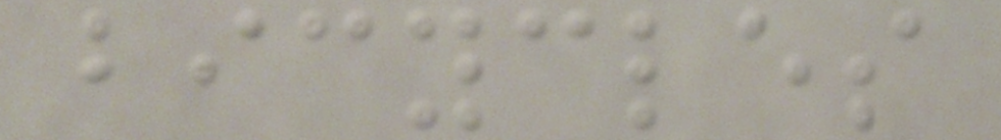bicycles
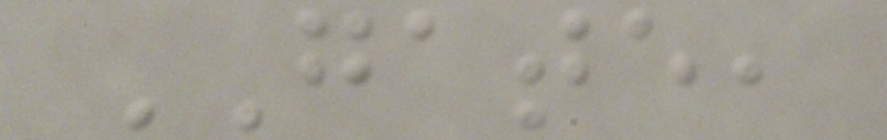GATE,
